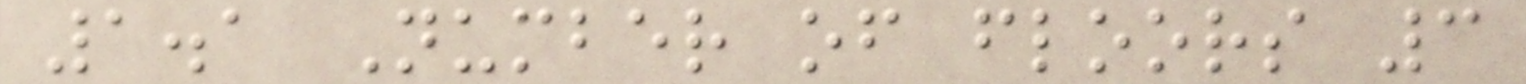1.1 Number of floors 3
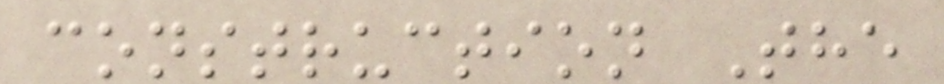construction The
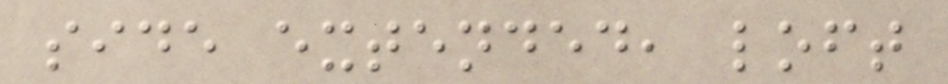side extended, loft
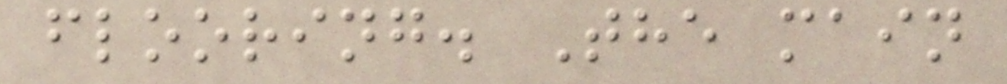flooring. The main
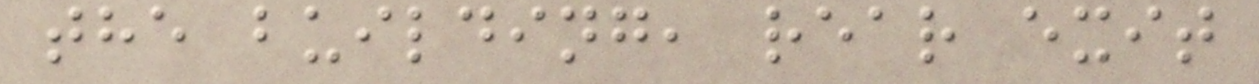the building, rear exit
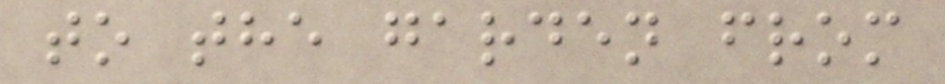to the garden from
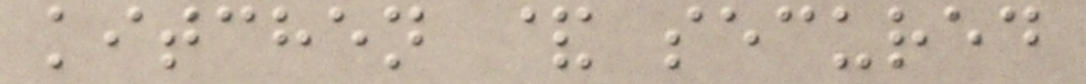kitchen & secured
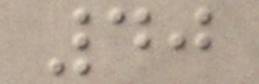40
